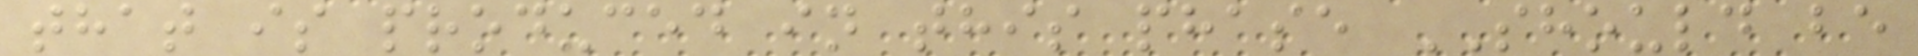that is produced in this phase SHOULD be
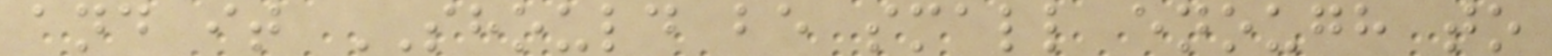and it SHOULD be small enough to
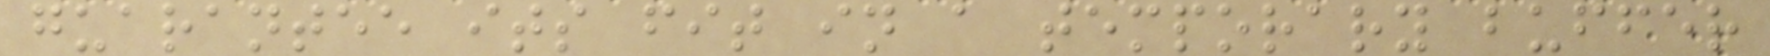guarantee its fit in a temporary buffer
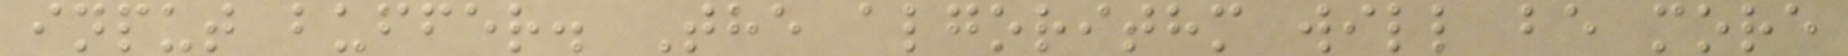input buffer. The algorithm will be more
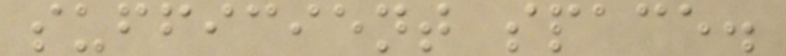sufficient space.
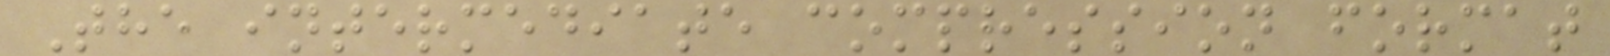The intermediate compression format
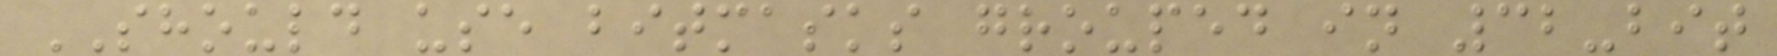SHOULD use bitmasks grouped in 32-bit
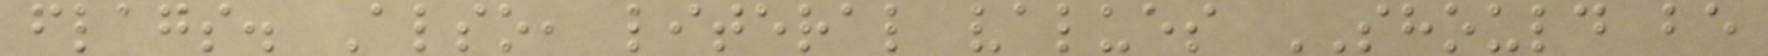flags. Also, literal values SHOULD be
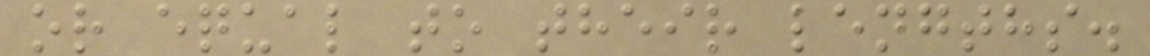or equal to their lengths.
